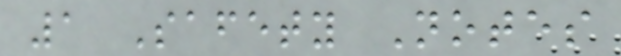1 Safety Notes
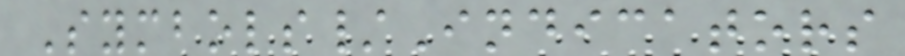Symbols/Indicators
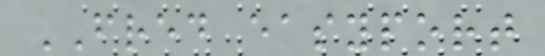FRED easyport
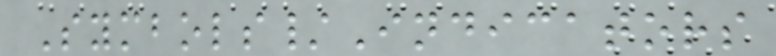Symbols/Indicators
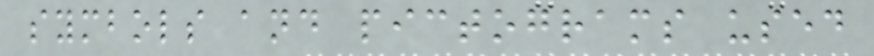symbols and pictograms used
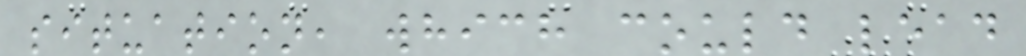situation, which could lead
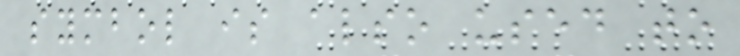symbol is also used to
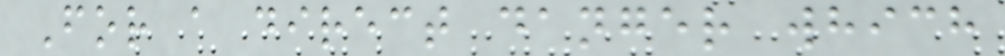For a direct danger which
